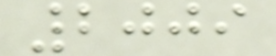2009
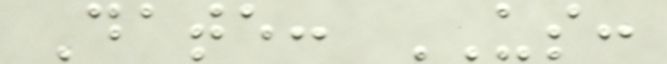Date: US:
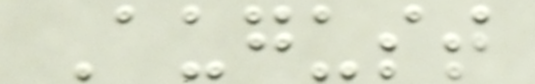August
